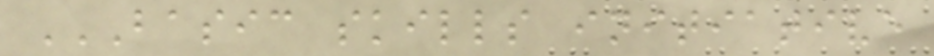BASIC SKILLS INITIATIVE
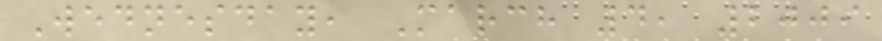Wednesday, March 4, 2009
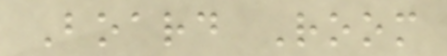Board Room
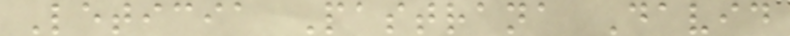Leticia Pastrana David
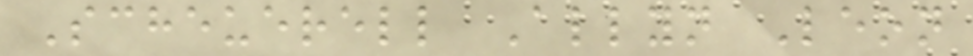Scheuerell Allyn Leon
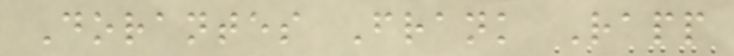Dorantes Frank Rapp
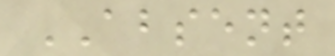ABSENT
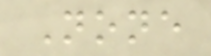None
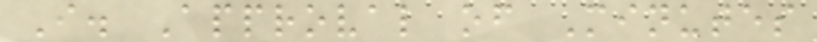I. Approval of Minutes
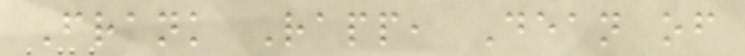Frank Rapp, Dean of
